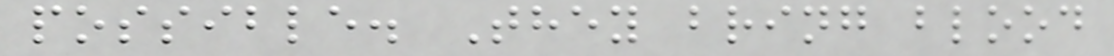possible. They bring blood
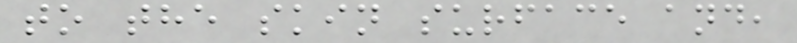to the skin surface and,
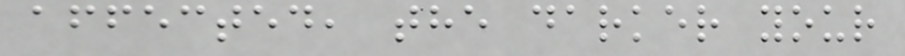affected, the darker your
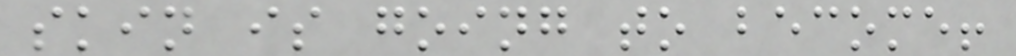skin is going to become!
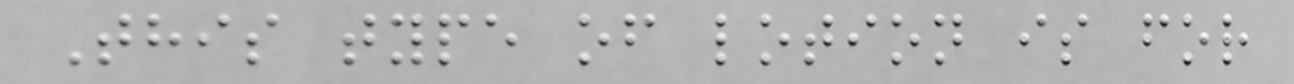This type of lotion is for
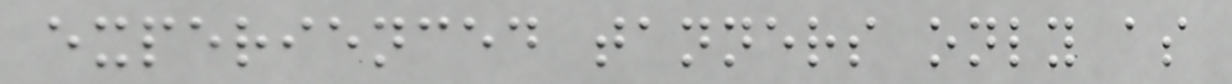experienced tanners only as
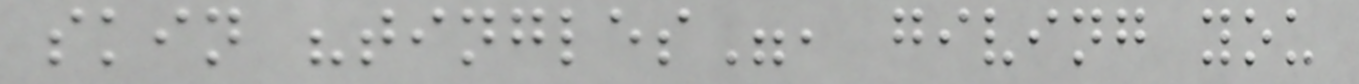skin "tingles", giving you
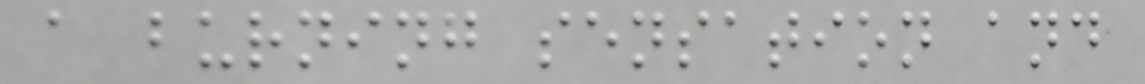a burning sensation and
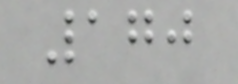170
